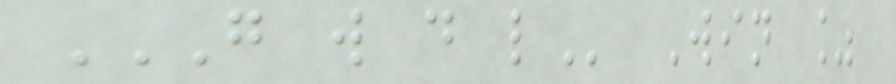G W D L Win %
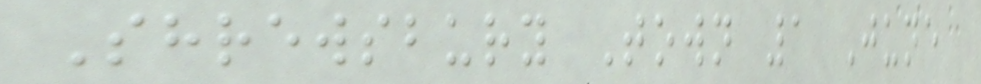Shrewsbury Town 1 June
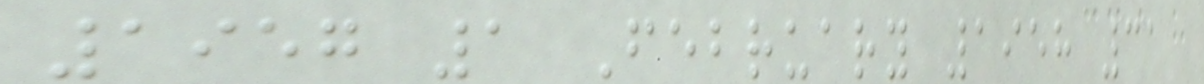1957 1 February 1958 31
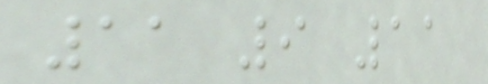11 9 11
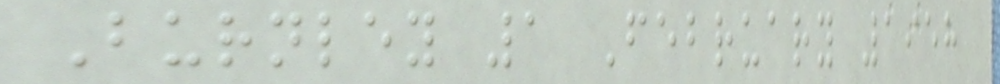Burnley 1 February 1958
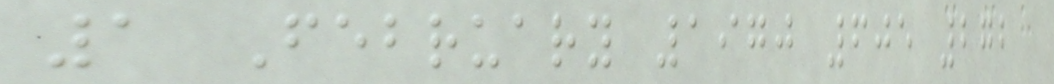1 February 1970 605 272
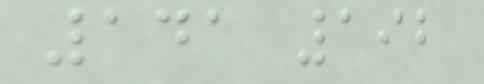141 192
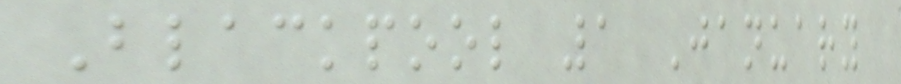Blackpool 1 January
